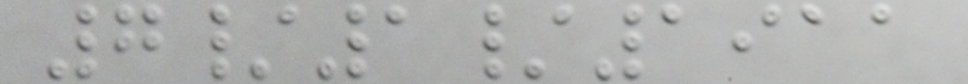7/1/1911
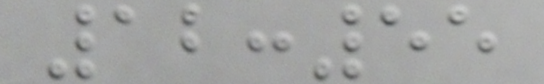12:55
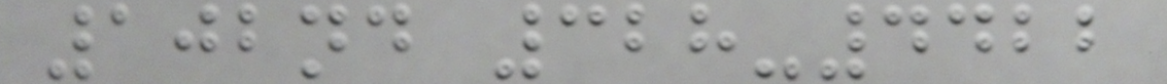102nd 328-4422
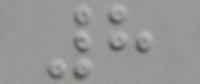8
